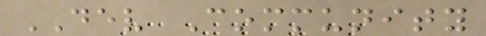DEV Community
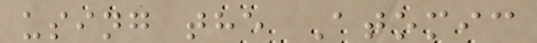using the Atomic
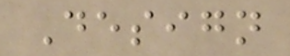Design
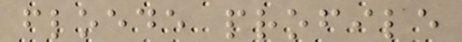floede profile
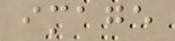image
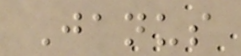Janus
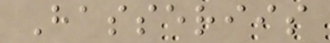Hasseriis
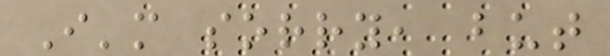I'm sorry, but
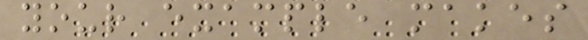your example makes
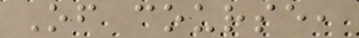Of course,
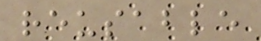reusable
